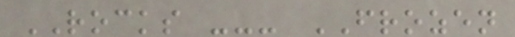ROCKS --- FROZEN
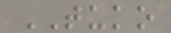TUKO
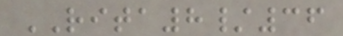RITA8/36
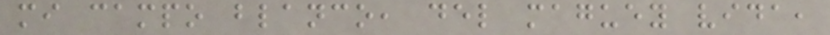mi campo blanco, del maguey vida,
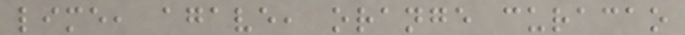lime, agave, orange curacao
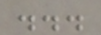...
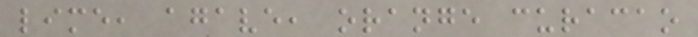lime, agave, orange curacao
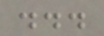...
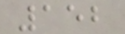152
